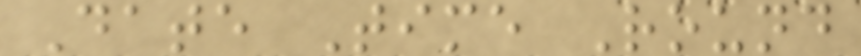Date Time Round
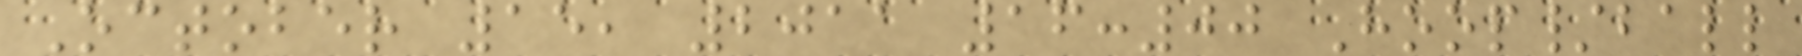October 15, 2011 16:00 Hoop/ball
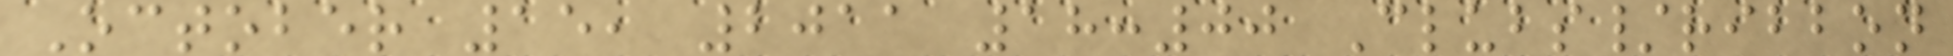October 15, 2011 18:00 Clubs/ribbon
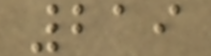219
